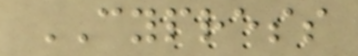CYPRESS
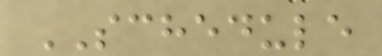SCHEDULE
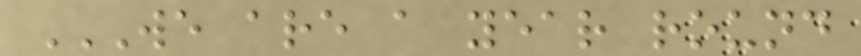WE ARE A YEAR ROUND
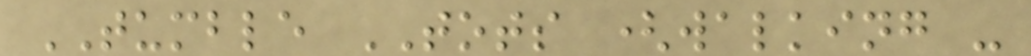TUMBLE TOTS (walking -
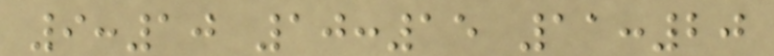9:10 10:15 11:20
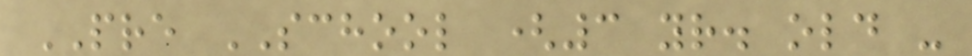PRE SCHOOL (3 yr. old -
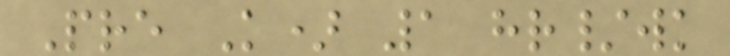Pre K) 1 hr/wk
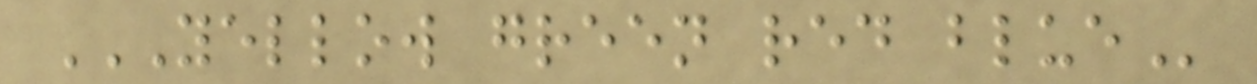YELLOW GREEN RED BLUE
